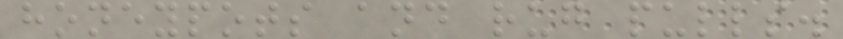honeypots and rug pulls.
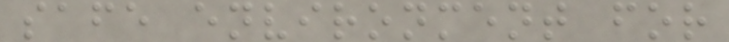safe environment for
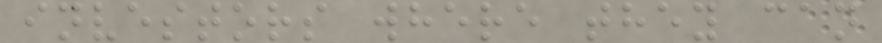investors where they can
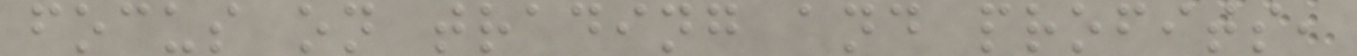focus on trading and profits,
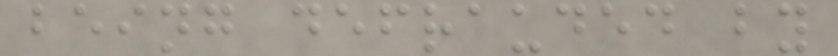being defrauded by
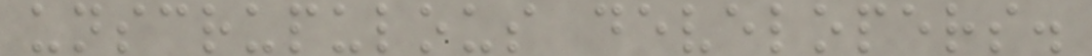unscrupulous developers.
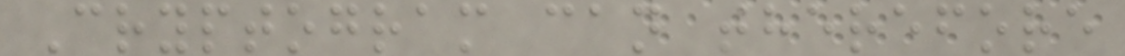Cryptogram can therefore
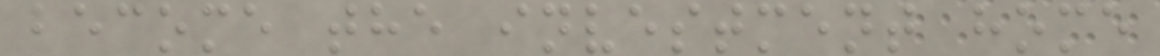become the investment home
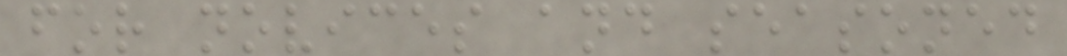for novices and seasoned
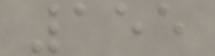155
